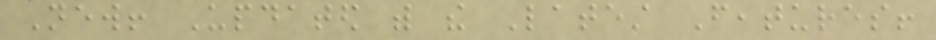New! Updated with the Latest Features!
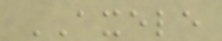AXELE
